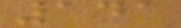141
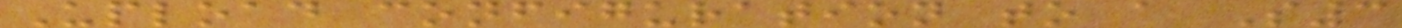Upload configuration to a S3
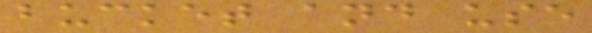bucket and use
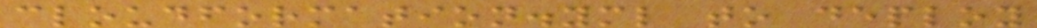cloudformation.yml to deploy
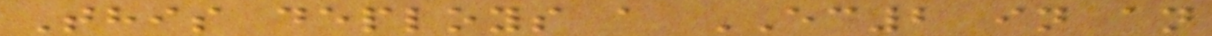This deploys a EC2 in an
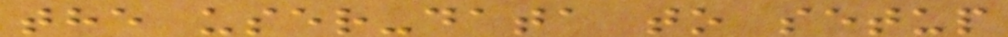the user-data to setup
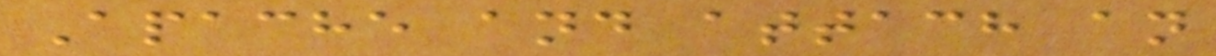Apache and attach an
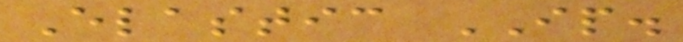Elastic IP.
